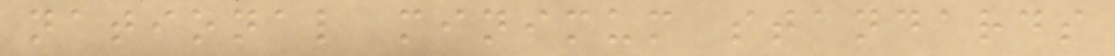national minimum standards
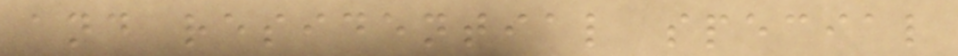and residential special
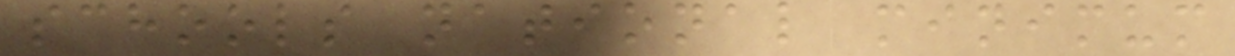schools national minimum
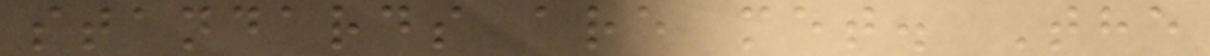standards are met. The
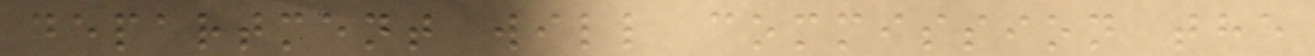department will commission the
